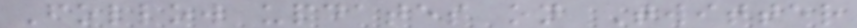Follow updates on Twitter
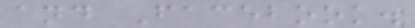and Facebook.
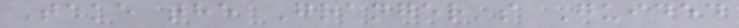Take the Granger's Guided
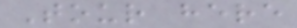Tour here
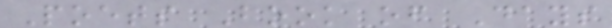Poets Book of Days
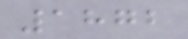1872
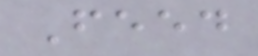Feed
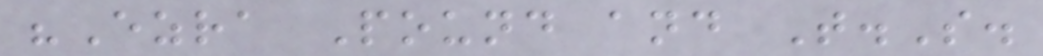"Ezra Pound and T.S.
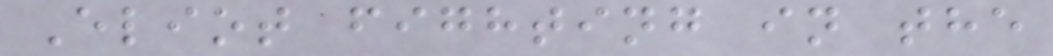Eliot fighting in the
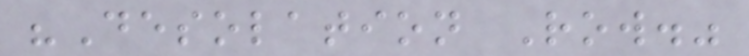"Desolation Row."
